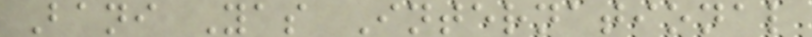Bani Yas International
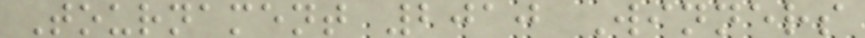Tournament 2010 Winners
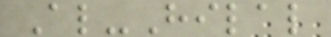Al-Hilal
